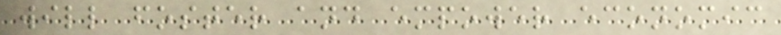will foster and empower economic
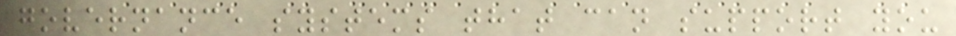governance systems that can support you
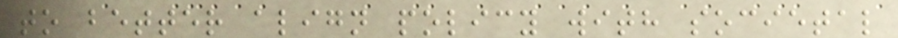to better align policy with societal
